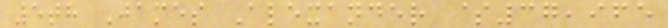5th James Alexander $37,965
